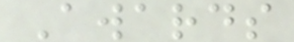Awards
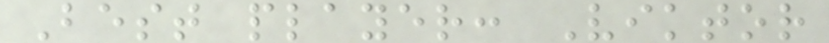Best player: Viktor
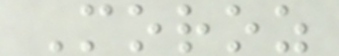Moroz
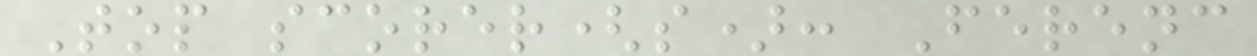Top scorer(s): Ferenc
